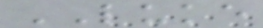LUKE
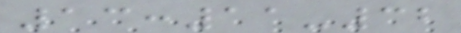13:11-32
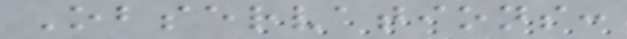Observations:
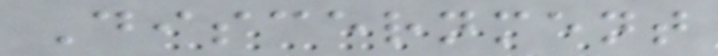Discernment
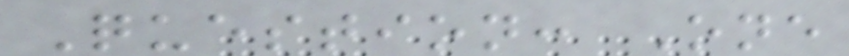Question: One
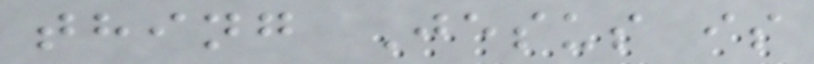thing Jesus is
